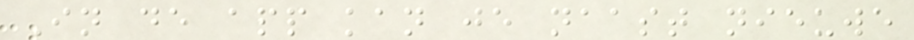In de app kan je naast nieuwe
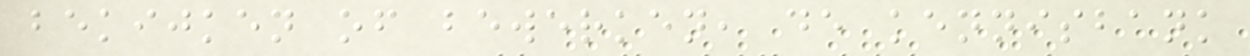bekijken of bewerken, de kennisbank
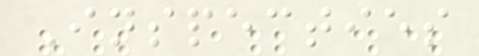Inspecties
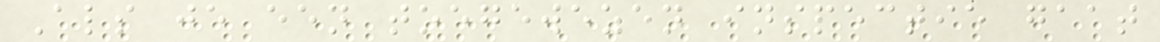Als je een toegewezen inspectie gaat
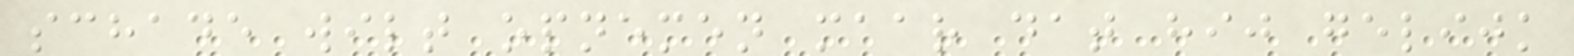schade wilt opnemen maar dat hij gelijk
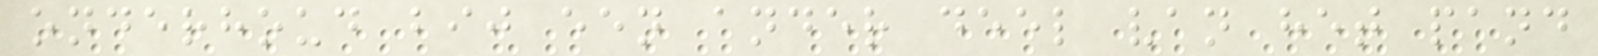onderhoud bij een ander deel van het pand
